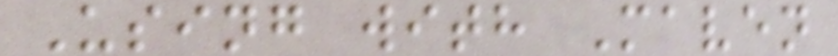Using with Maven
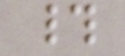#
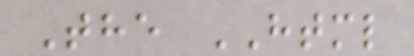The HTML
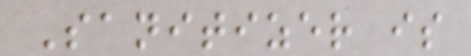Sanitizer is
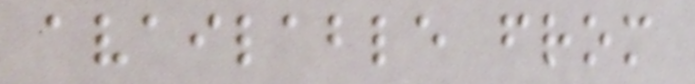available from
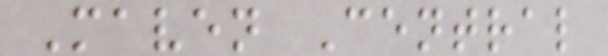Maven Central
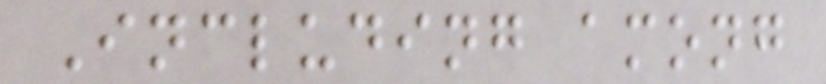Including among
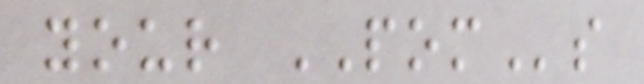your POMs
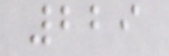229
